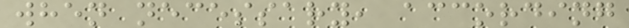when necessary, according
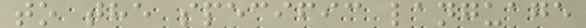to the specific language
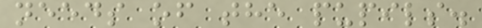needs of the pupils.
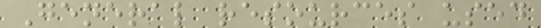General resources used
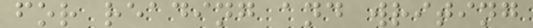for reading and writing
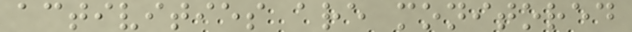activities are monitored
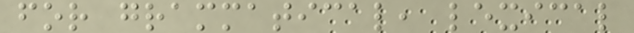for grammatical, lexical
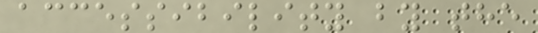accessibility by the
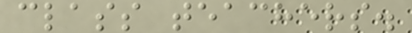class teachers.
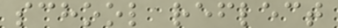school reflect
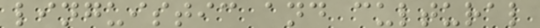linguistic and cultural
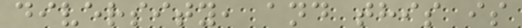diversity, and this is
